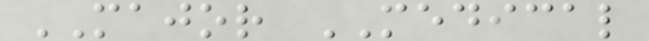MAJOR MEDICAL
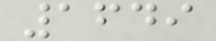1649
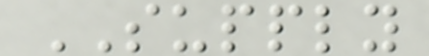SUPPLY
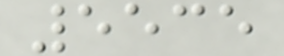5535
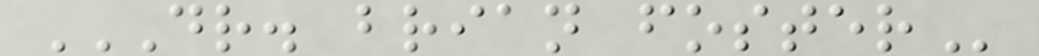DR. BRIAN FOSTER
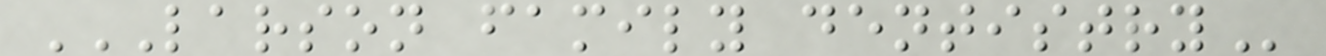LARSON FAMILY DENTISTRY
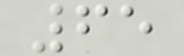65
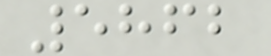5862
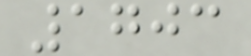1703
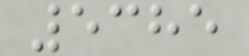5385
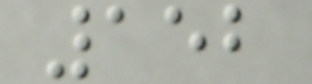152
